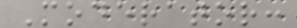Moderator:
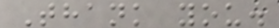Thank you.
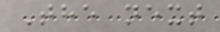The next
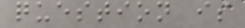question is
